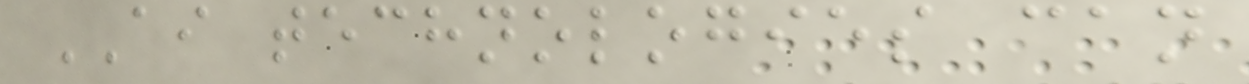AI technologies can
